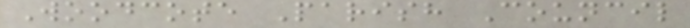Woodcote Parish Council
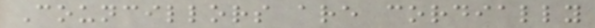Councillors are cordially
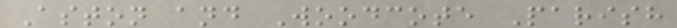Aston and Woodcote Parish
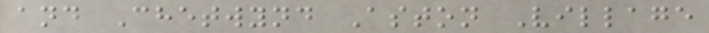and Chetwynd Aston Village
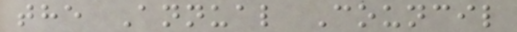the Annual Council
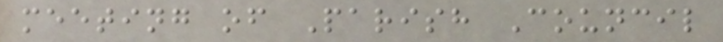meeting of Parish Council
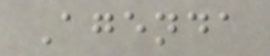Agenda
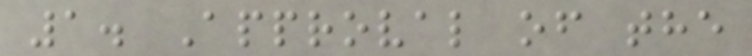1. Approval of the
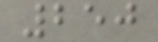250
